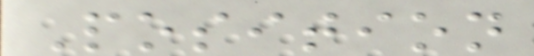Position
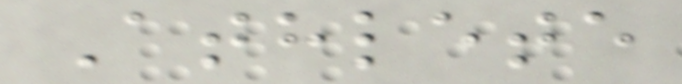Athlete
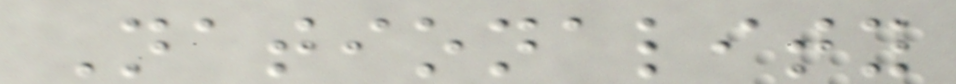Nationality
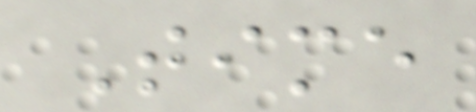Time
